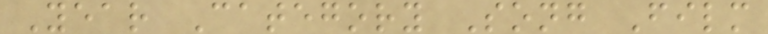Year Category Song Film
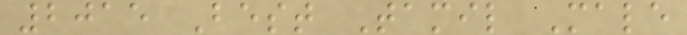2015 Best Tamil Male
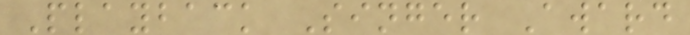Playback Singer Award
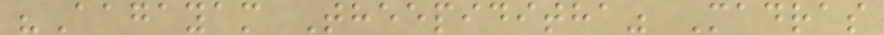"Aagayam Theepiditha" Madras
